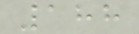188
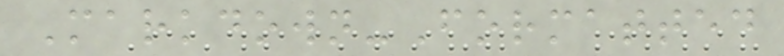Markdown-Formatted
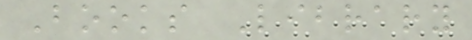Books Library
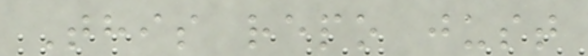This repo just
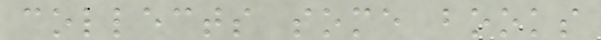collects some books
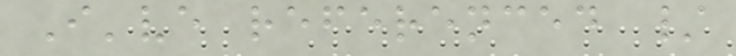I've referenced /
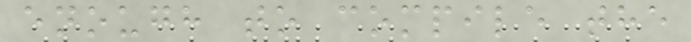enough to compile the
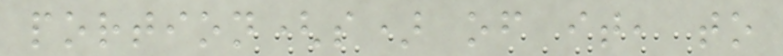portion(s) of it, to
